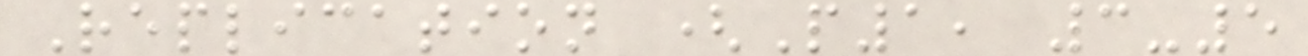Replication (P1, 3-5
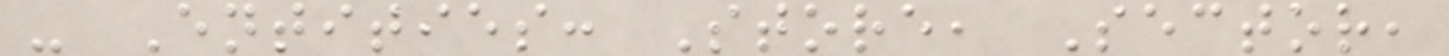- Entities: Store, Sector,
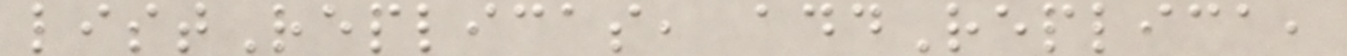listReplicas, addReplica,
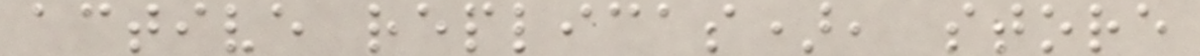active replicas), store
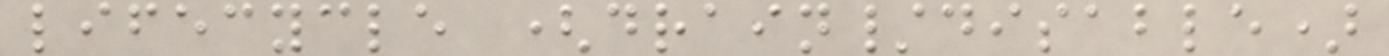lifecycle (drain/disable)
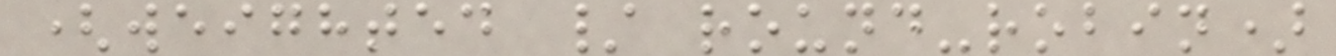(weighted / round-robin)
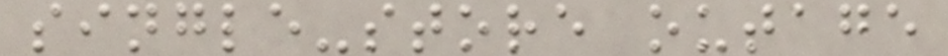single-store outage
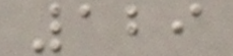129
